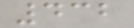432
